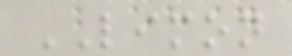LIMON
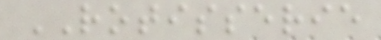ROTISSERIE
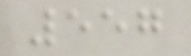557
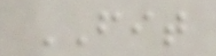FIT
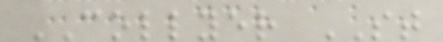COLLYER ST
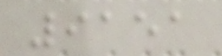9151
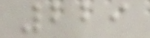229
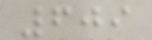609
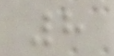8
